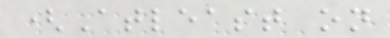(Atleast on
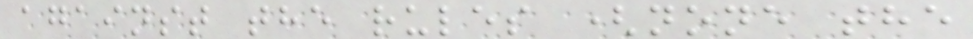against the rules (none the
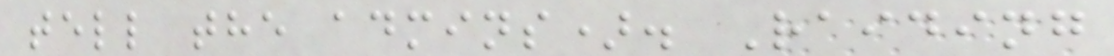tell the admins). Raiding
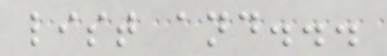list and...
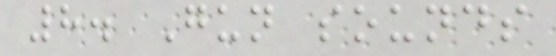8. Gun sounds
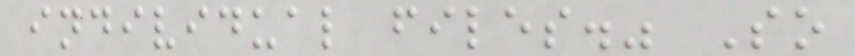individual files." So
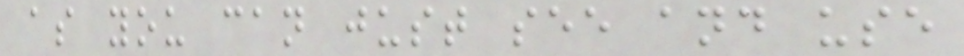as you can just see and use
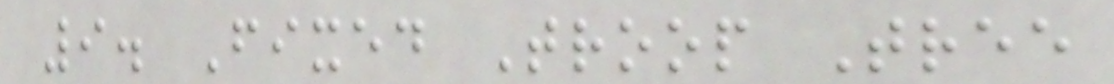9. Fixed Troop Tree
